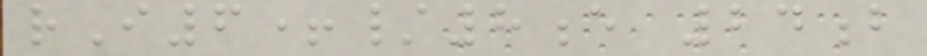rI6+/8e 24b
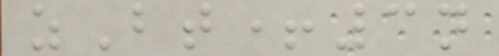zBt+3n
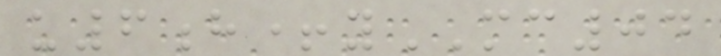u6h+yMC04
